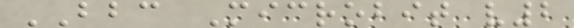BBC Microbit v2
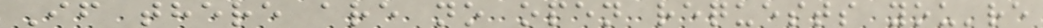If there are no open requests you're
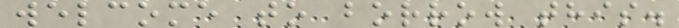welcome to borrow this.
